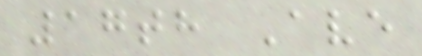17th Ave
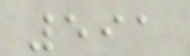591
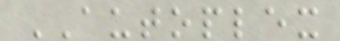AUTOPLEX
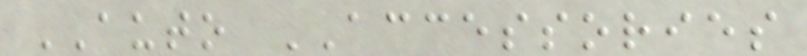AUTO ACCESSORIES
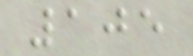105
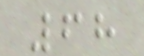68
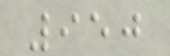950
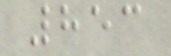853
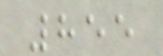855
